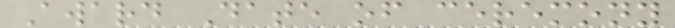Award Date of ceremony
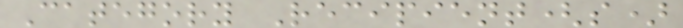Category Recipient(s)
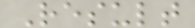Result
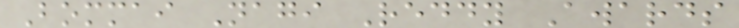Bommai Nagi Reddy Awards
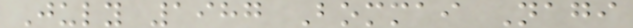July 1987 Bommai Nagi
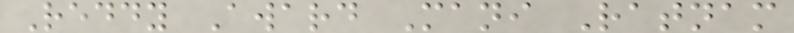Reddy Award Mani Ratnam
